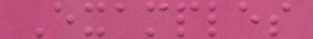Examples
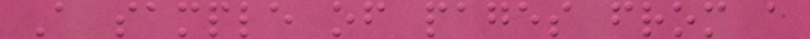A sample of pages from a
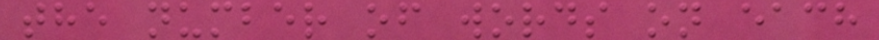the number of words on each
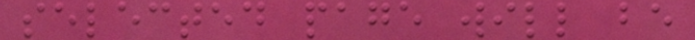selected page will be
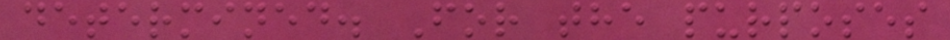determined. For the purposes
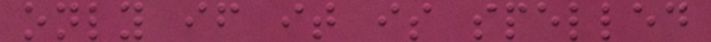only if it is spelled
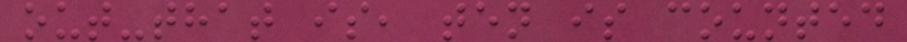out-that is, ten is counted
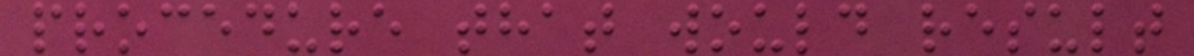procedure that would result
